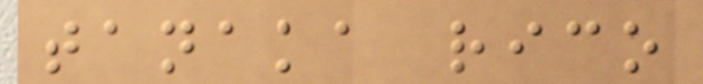tanaka rico
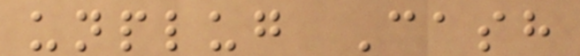unplug Cash
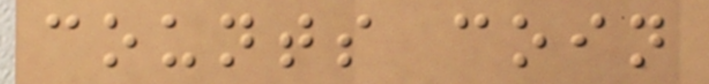counts coin
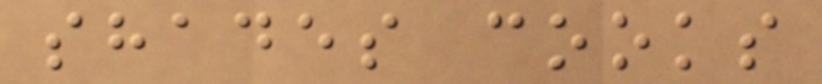shades cooks
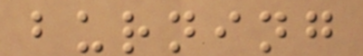burning
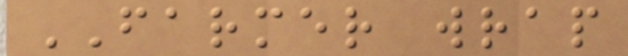FARMER wrap
